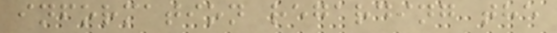information regarding the
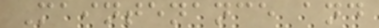Maintenance and
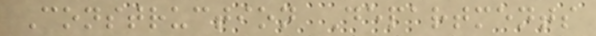Construction Departments
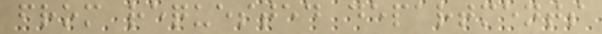from requested departments
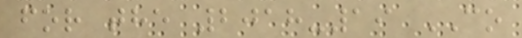for the 2018-19 CO
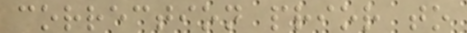correction prior to
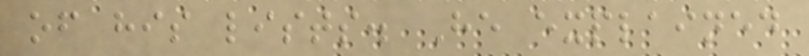of his lists. He explained
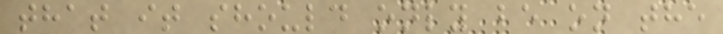that it should only be on the
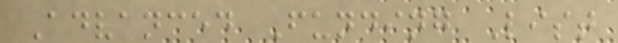Advanced Funding List
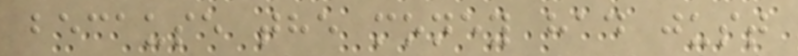because the money had just
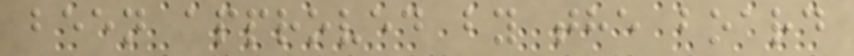been approved by the board
